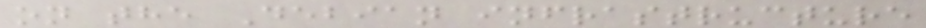on the Debian infrastructure
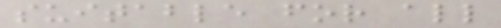suitable for all
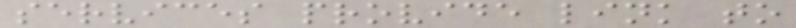services provide link to
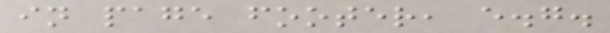in page footer, e.g.
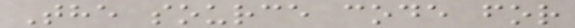The source code for
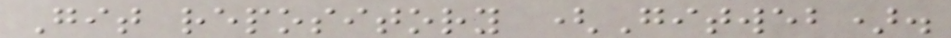Git repository (Gitweb).
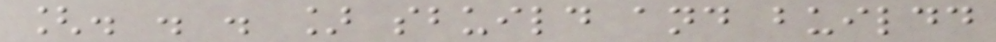[. . . ] sbuild and buildd
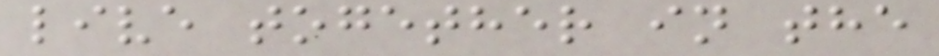live together in the
